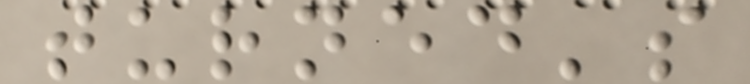turned's
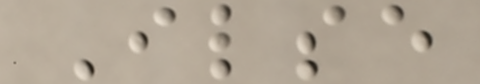Ilse
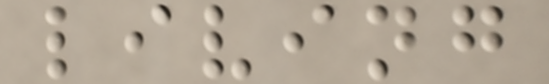living
